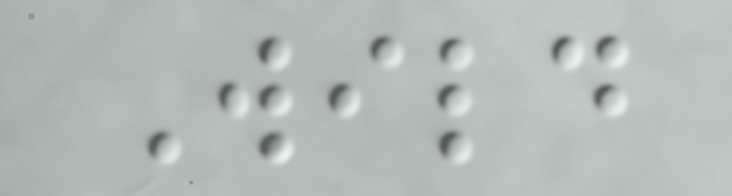Wild
